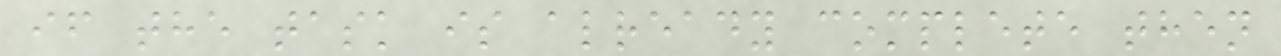if the task is already complete then
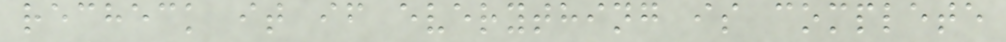recheck it if everything is complete
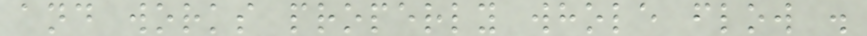and works properly whole flow .
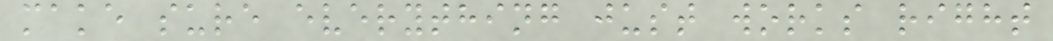make sure everything just works right
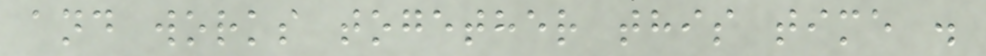and works together this time .
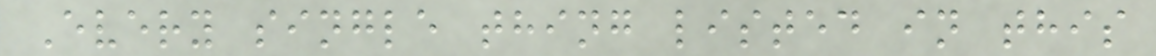Every single thing listed in this
